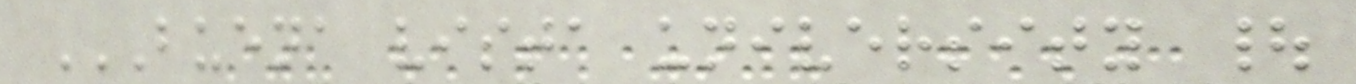BUENA VISTA UNIVERSITY |
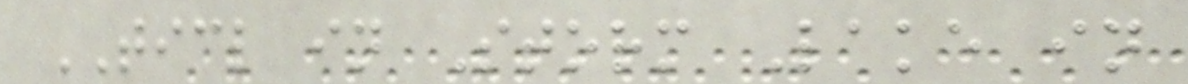TICL in Storm Lake in
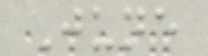June
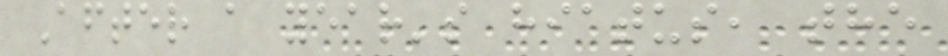After a year's hiatus, the
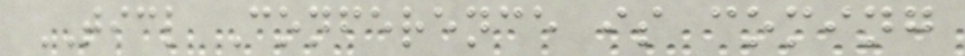TICL Conference is coming
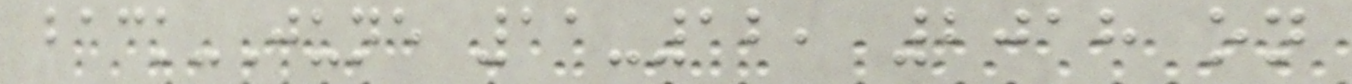back-June 11-12, 2018 on
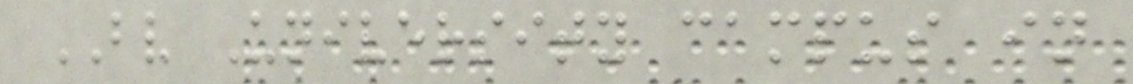BV University campus in
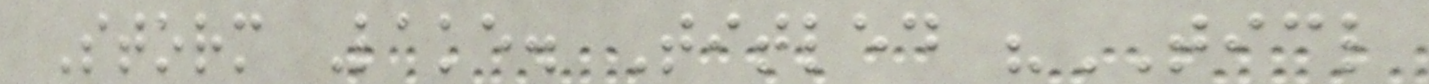Storm Lake. Titled "TICL
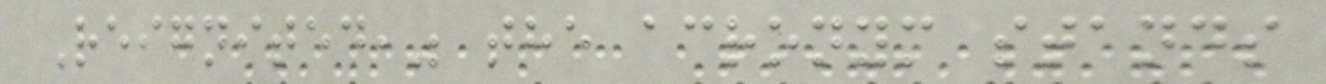Reignited," the acronym stands
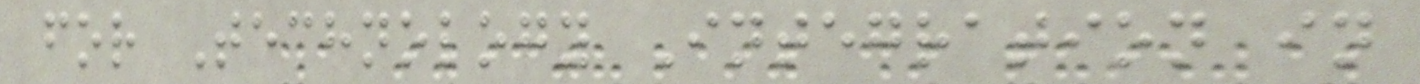for Technology Integration in
